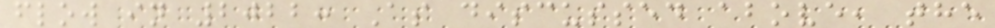flow in 2022: As discussed above, the
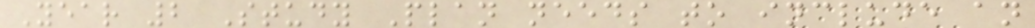Year 2 Study Plan needs to include an
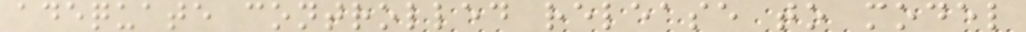adequate controlled release to model
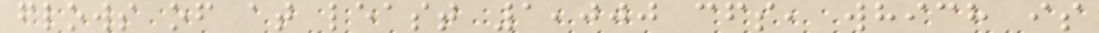flows of at least 1,000 cfs, which is
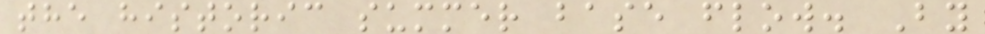the historic summer base flow. By
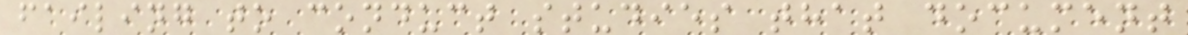failing to conduct studies that document
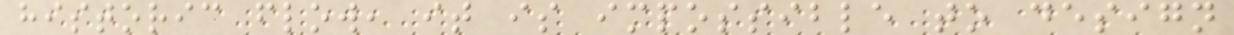historic flow, it is impossible to design
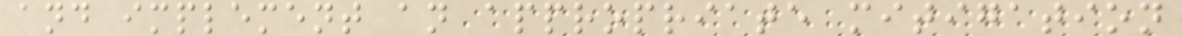and implement an appropriate mitigation
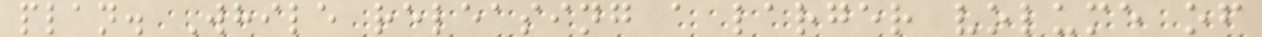plan. While releasing a larger volume of
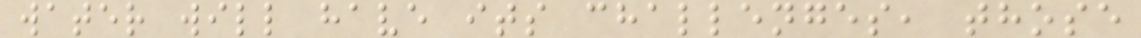water will have its challenges, those
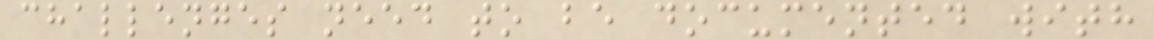challenges need to be documented with
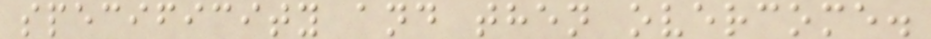specificity and then overcome.
